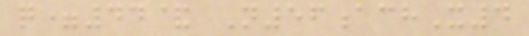q=44& N56achX4
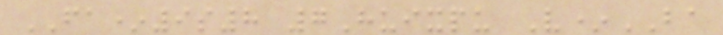FA*9s8 7Huixpu V*BA
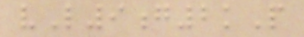vL9g2kP
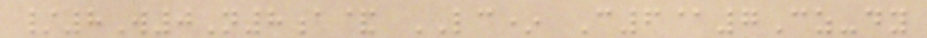/8W0N8a& LC* C6@7Cz-dy
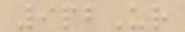9pbUr
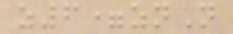z6=znN
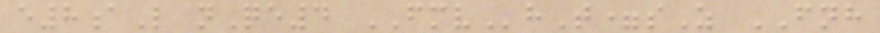e8aL nQe4 FMVhT=sZ FNH
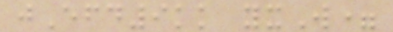jEfd9kk yxW=
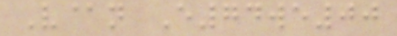V@n E74we00
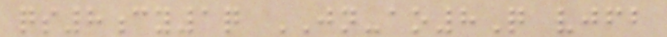qs8cy1q JN-ao8Q vjfb
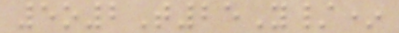5o2T25Y/*
